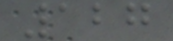127
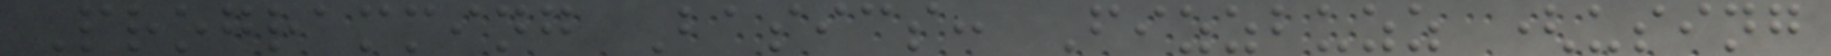Programming Basics: Fizzbuzz (using
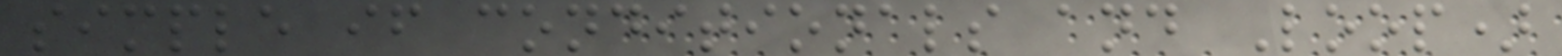simple if conditionals and Loop)
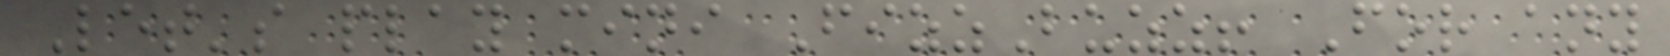Let's play mini FizzBuzz! For any
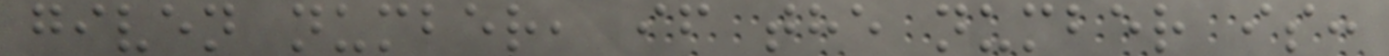given number, if the number is:
